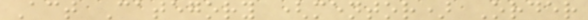Act Category (mentor) Order
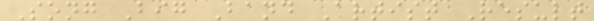Song Big Band Artist Result
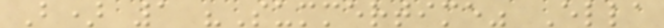B) 1 "Summertime" Ella
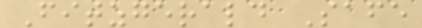Fitzgerald Safe
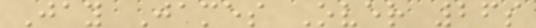Jay James Over 26s
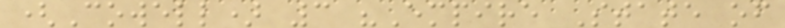(Cowell) 3 "Empire State of
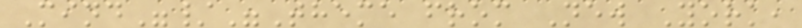Mind"/"Theme from New York,
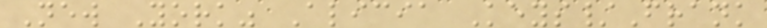New York" Alicia Keys/Frank
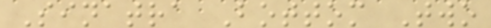Sinatra Bottom Two
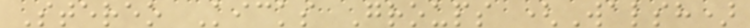Stereo Kicks Groups (Walsh)
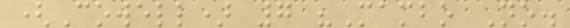(Cowell) 7 "Mambo No.
